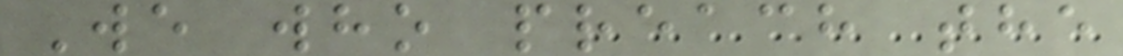We who preach the
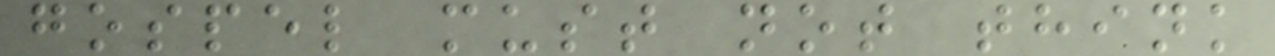gospel must not think
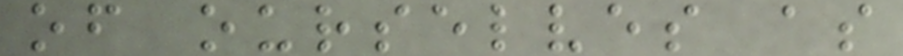of ourselves as
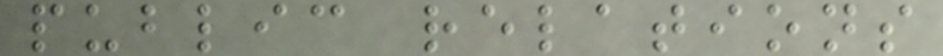public relations
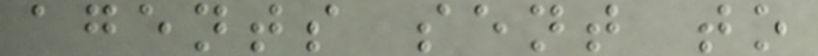agents sent to
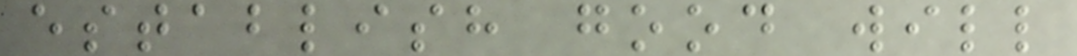establish good will
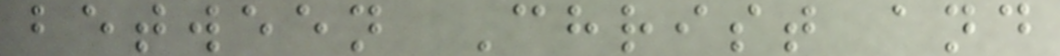between Christ and
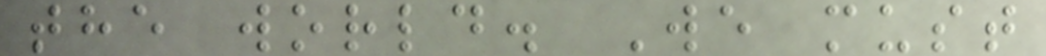the world. We must
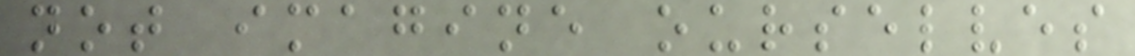not imagine ourselves
